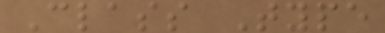Class Type
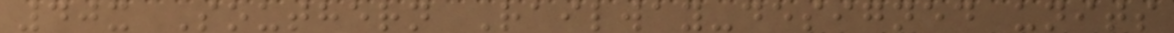40x Southern Railway-designed units
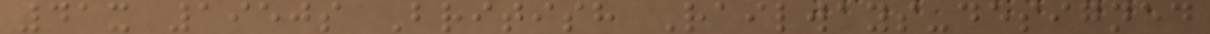41x 1950s British Railways-designed
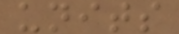units
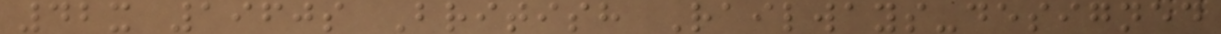42x 1960s British Railways-designed
